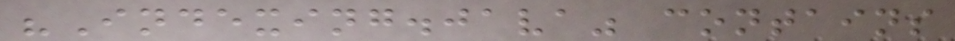"Indexing.java" contains
